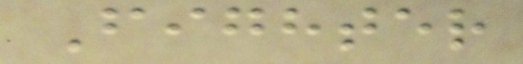Fighter
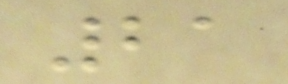21
